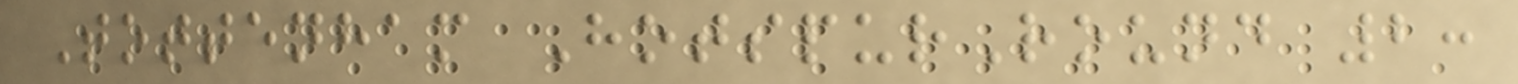Tottenham HotspurRound 2:
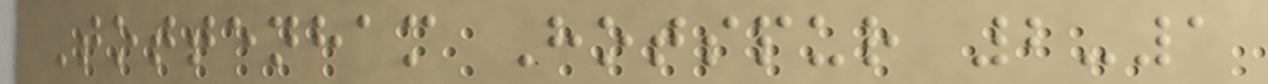Tottenham Hotspur 2-1
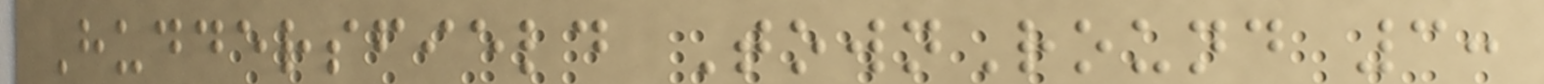Huddersfield TownRound 3:
